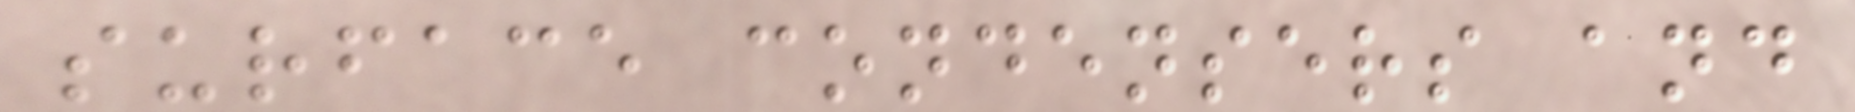surface condensers and
